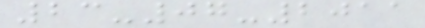23-07-2011
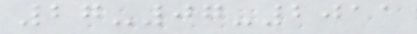27-07-2011
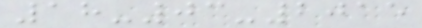18-03-2015
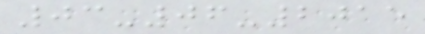03-06-2015
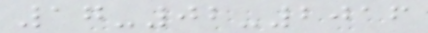17-02-2016
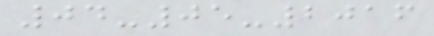04-05-2016
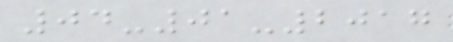04-01-2017
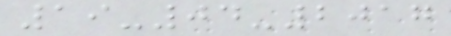19-04-2017
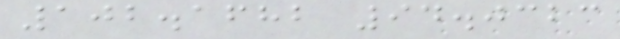102.1682 94.0323
